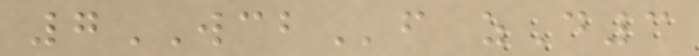7WCBf zD3
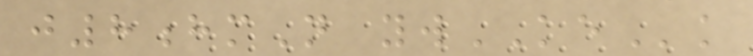j8hmN ywKEk
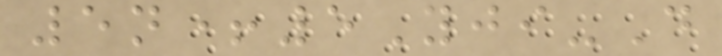5n+5Yji-D
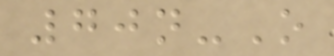70n-O
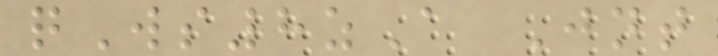qWs8zA Jnt
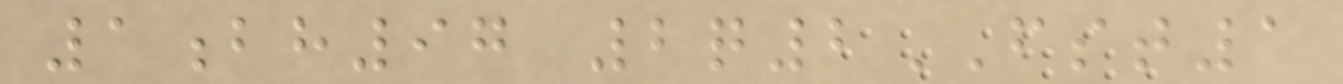1bh97 2q2FST1
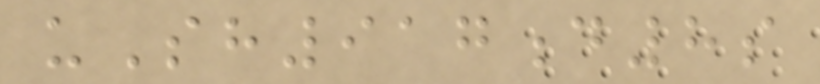uSh917d8s
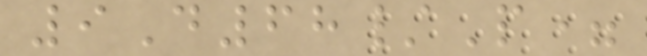9D68/P=
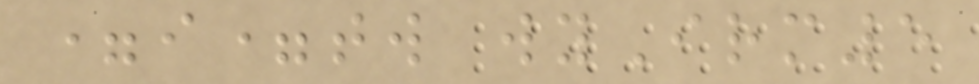=i=tw wyIrm5
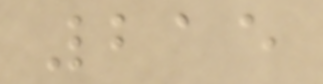215
